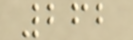262
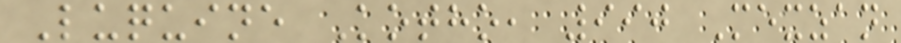Luquine Kotho, 990 Mexzan
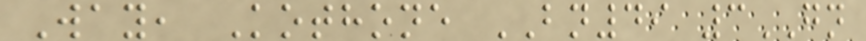Way, Kothone BN49 3GN
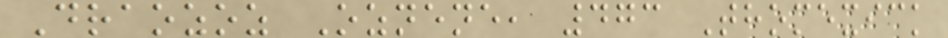Draozoz Oznene, 473 Thomexick
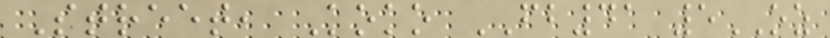Street, Koko FB41 5OZ
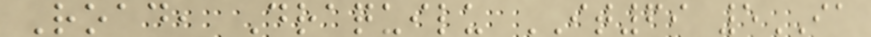Road, Draquilu IT69 5IA
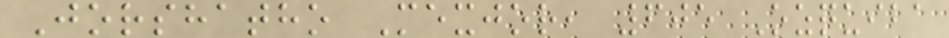Jorshatho Mexjor, 605 Ozquiba
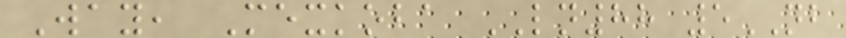Way, Mexkoba LN88 5NB
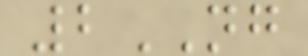2NG
